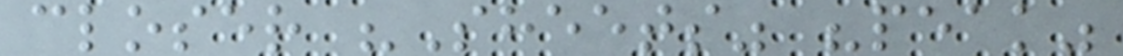closer "Sheets" "peak"
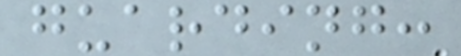guarding:
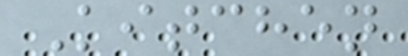Kitchen
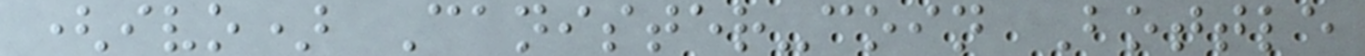(ivo) Canister-coin Bottle
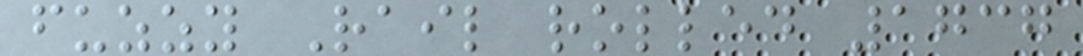fuzzy Rail rolled 1737
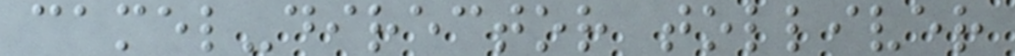camel-director tolliver
